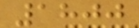1800
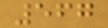567
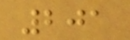201
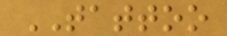TATTOO
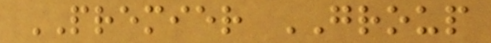PREMIER GROUP
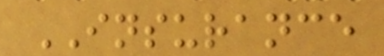INSURANCE
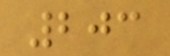203
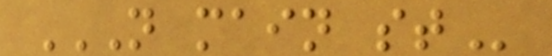N MAIN ST
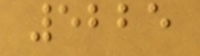5225
